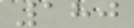180
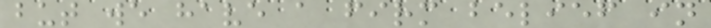but we have a firm belief in
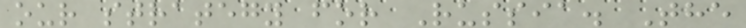our strategy for Russia. The
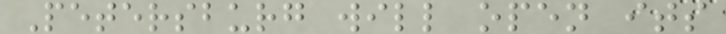Petersburg will open its
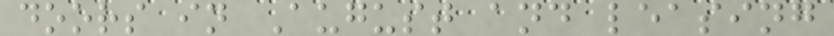doors in August and leasing
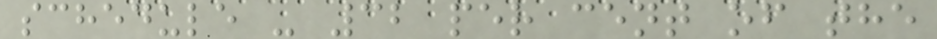schedule - 32 per cent of the
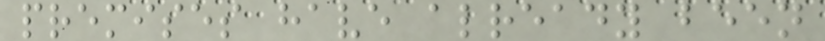premises have already been
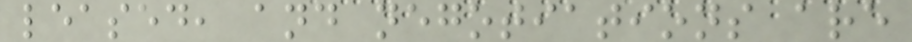leased, and negotiations are
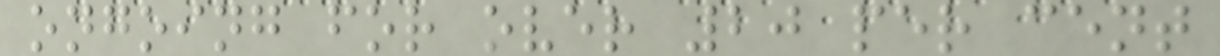ongoing for over 20 per cent
